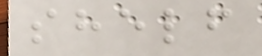shelf
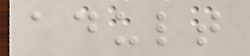adult
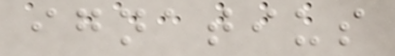ignatius
